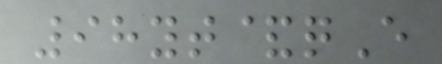98yt&qE
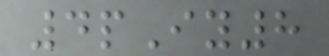4pIy8
